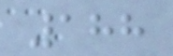188
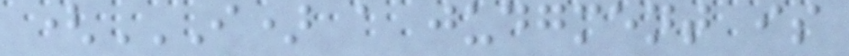(I) A JUDGMENT IS
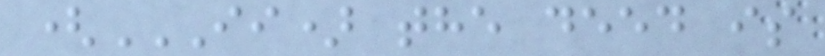(II) THE DEED IS
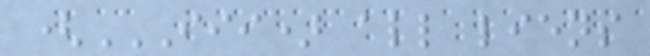(III) ALL LIENS
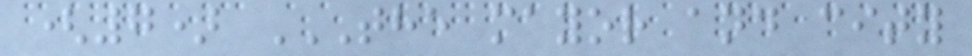(7) THE MAYOR AND CITY
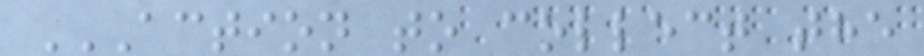ACTION TO COLLECT THE
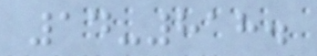14-818.
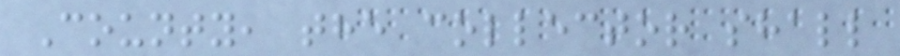County, the collector shall
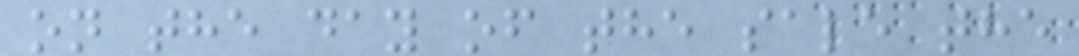on the day of the sale the
